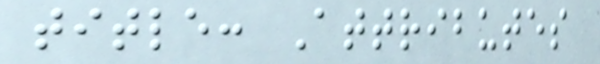title: Attributes
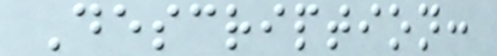Description:
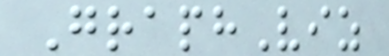GraphViz
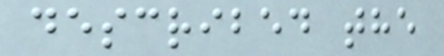described the
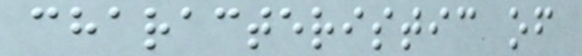characteristic of
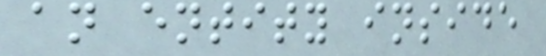an entity inside
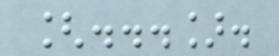[...].
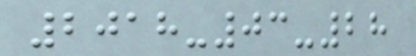2018-03-28
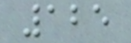125
